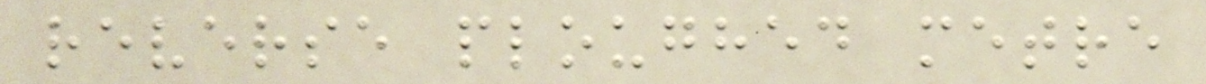reverse ploughed metre
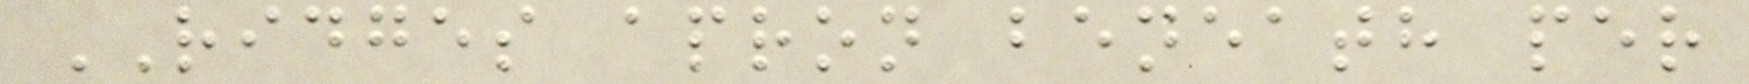RIDGES apron beneath per
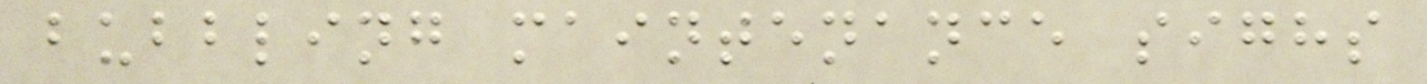bubbling maintenance sighs
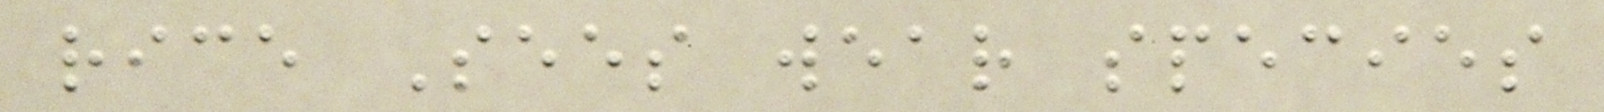rice Sees wear species
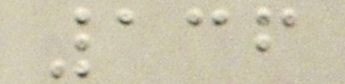136
